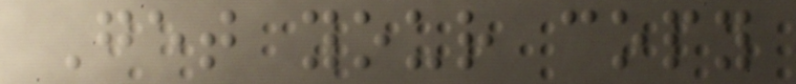Get your copy
